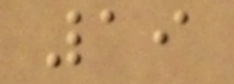19
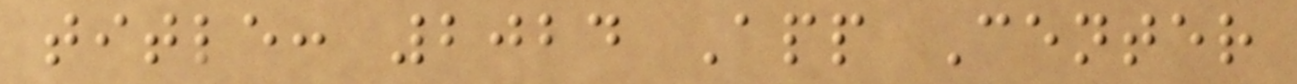title: 2024 App Center
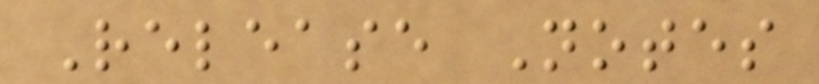Release Notes
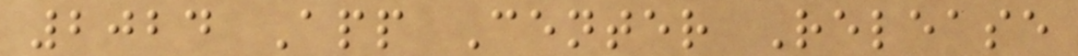2024 App Center Release
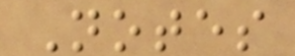Notes
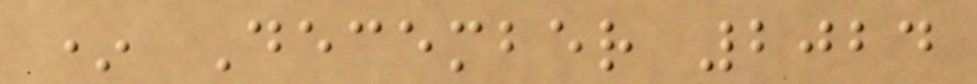* December 2024
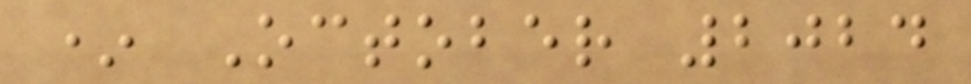* October 2024
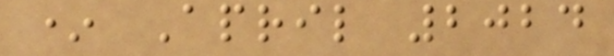* April 2024
